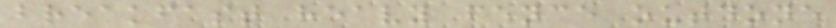breakfast heavy fence outdone
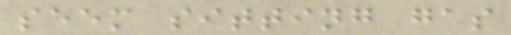seem sitting gas
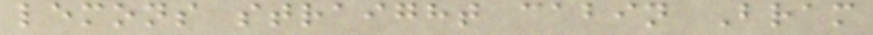lemons straight cabin Bram
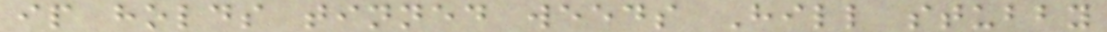ip holds tinned weeds Hill stubby
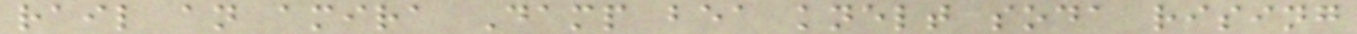rail an amira Damp bea knelt soda rising
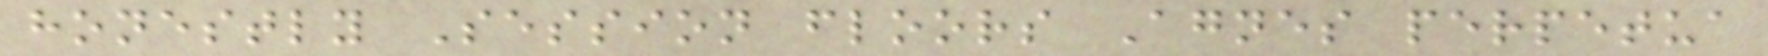honestly Session floors Agnes perpetua
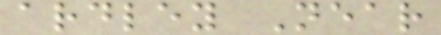ardley Near
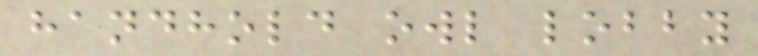handhold owl lobby
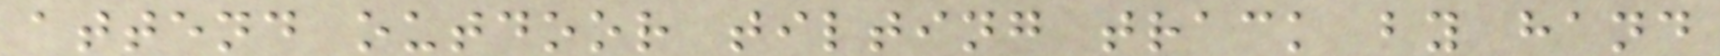attend outdoor tilting track by hand
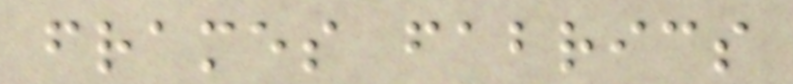frames fabrics
